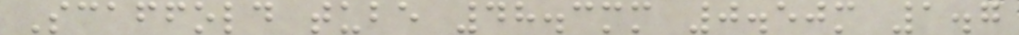Scaffold tube 48.3mm 0.50m 1.7
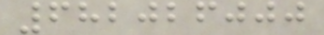682026000
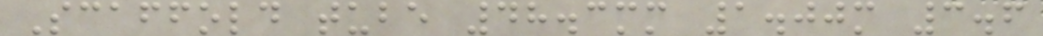Scaffold tube 48.3mm 1.00m 3.6
